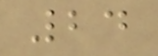24
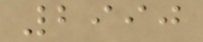2990
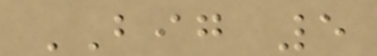BIG 5
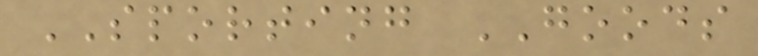SPORTING GOODS
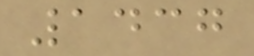1437
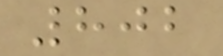802
